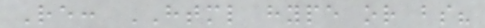Re: HTML hype or bs?
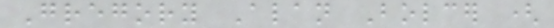Gregory Alan Bolcer (
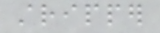stripper
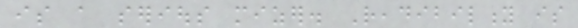is a serious mizer. Readibility is
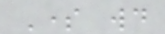Some would
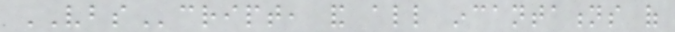VBScript, and all incantations of
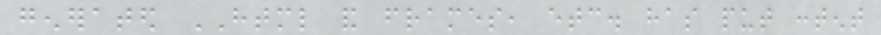generated HTML and frames, etc. has put content
